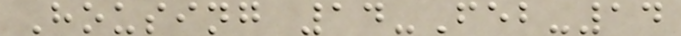Housing 14-Feb-14
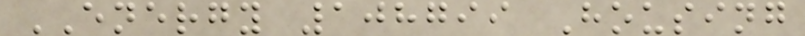ENERGY 108799 Housing
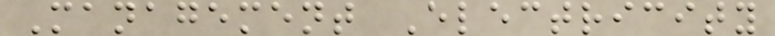Management Electricity
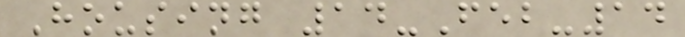Housing 14-Feb-14
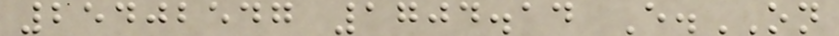25402547 1704.14 E.ON
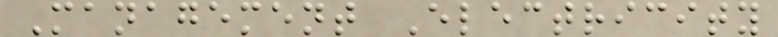Management Electricity
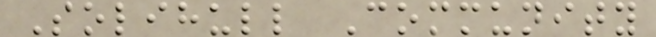Solihull Community
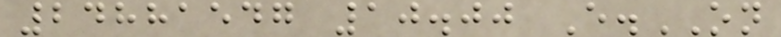24881547 10.00 E.ON
